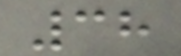38
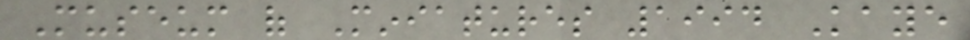Museum of Miniatures 1994 Kaye
